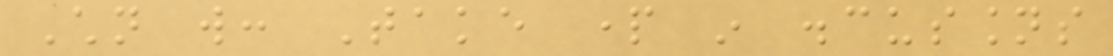Children will: Take part in discussions
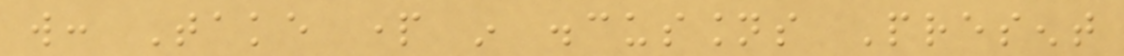will: Take part in discussions Present
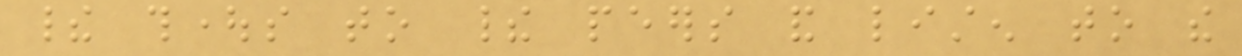their thoughts to their peers and listen to the
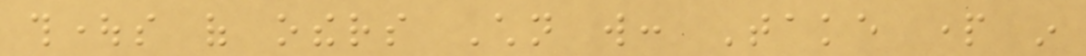thoughts of others Children will: Take part in
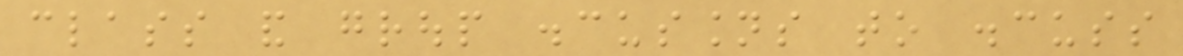class and group discussions to discuss
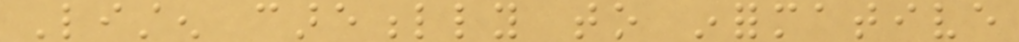Listen carefully to informative
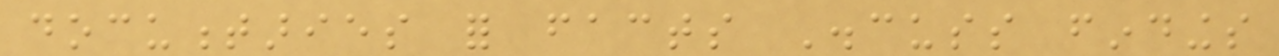documentaries for facts Discuss findings
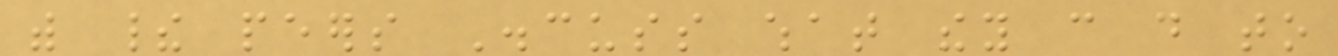with their peers Discuss what they can do to
